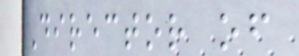Director of
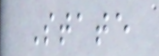State
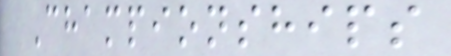Championships
